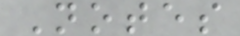Notes
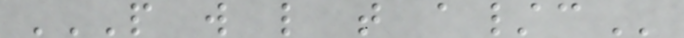P W L T A/C
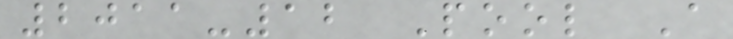2011-12 Pool A
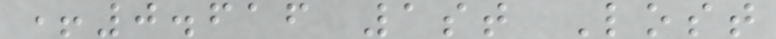+0.616 1st Lost
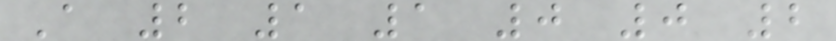A 2 1 1 0 0 2
